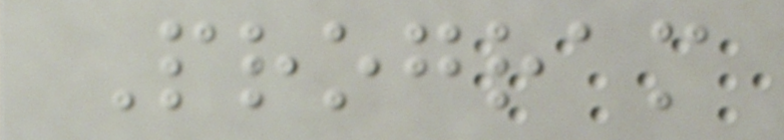Program
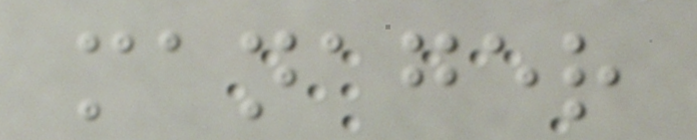manager
